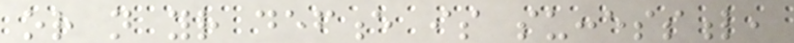or not your defence is successful,
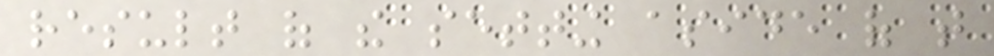result of the setting aside of that
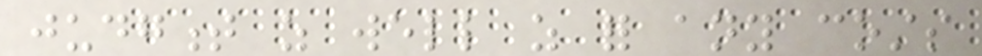judgment as well as for any costs
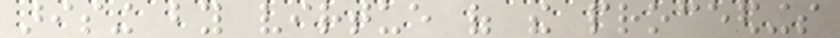arising by virtue of the proceedings
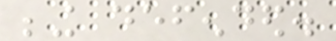being defended.
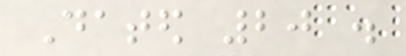Dated 20 .
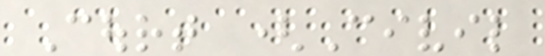Court (Civil
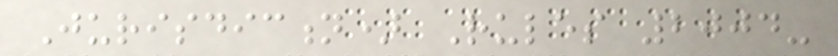Jurisdiction) Rules 2004-
